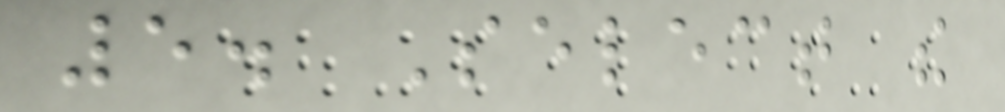5. Select the
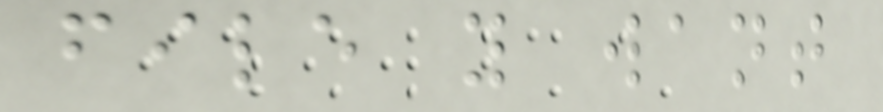file you want
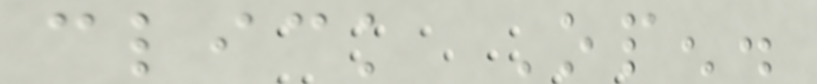click Open.
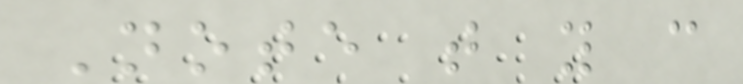Note that you can
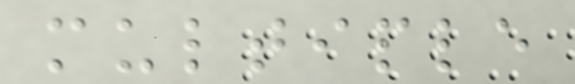multiple
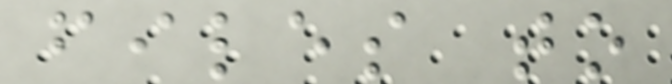files to
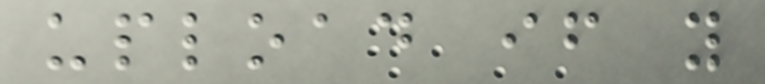upload if you
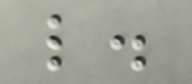like.
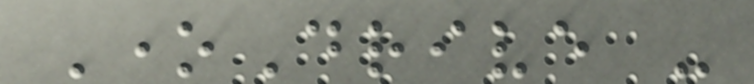OneDrive -
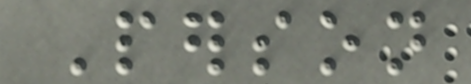Person
